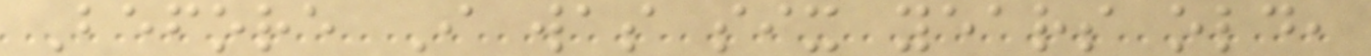Before I was six years old,
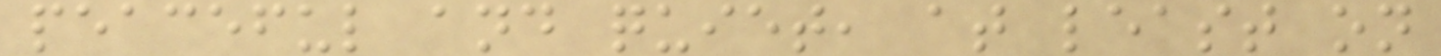peaceful and quiet, at least on
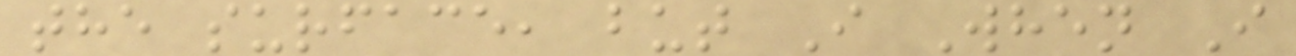the surface, but I When I
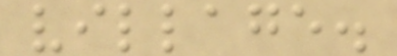village.
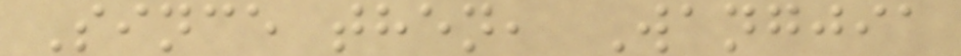Since then, Wangjia
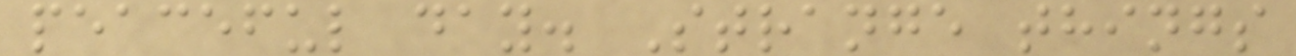peaceful day. Strange things
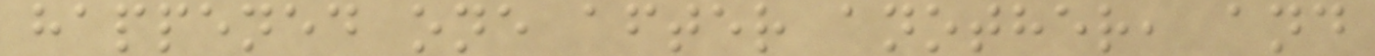happened one after another, and
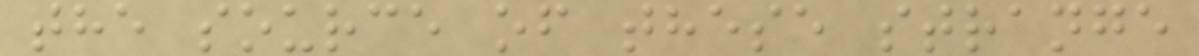the source of these strange
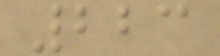223
